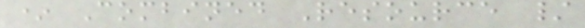* Combined Resource /
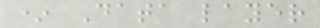* Data layer
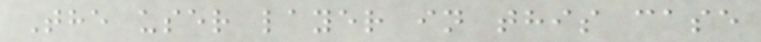The user layer in this case
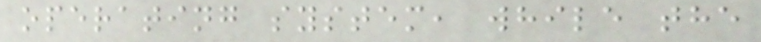operating system, while the
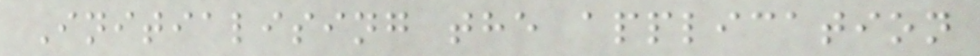Initialising the application
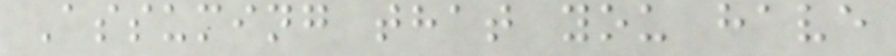Assuming that you have
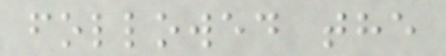followed the
